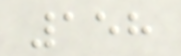158
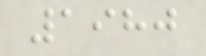1980
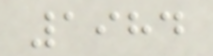1984
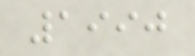1990
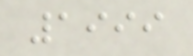1999
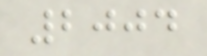2004
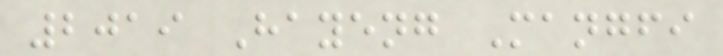2019 Hayeng Mangfi
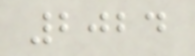2024
